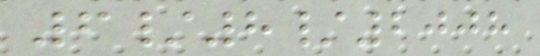6/8/2008
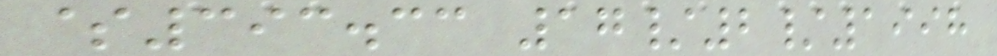$393.33 17/2/1998
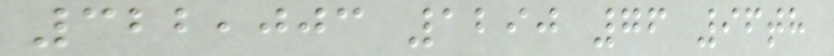322,003 1290 76 96th
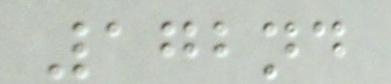172nd
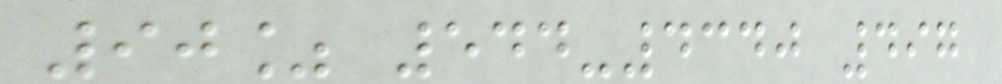90% 544-4340 497
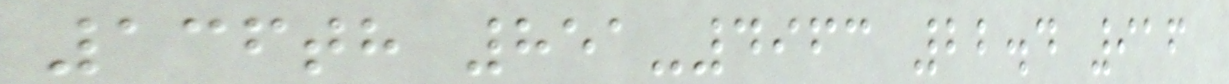136th 851-4963 22.4 916
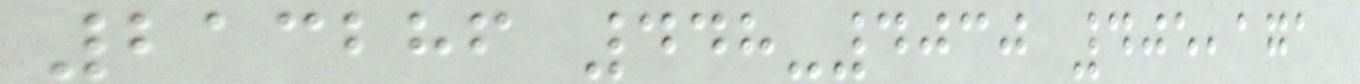213286 448-4030 405,171
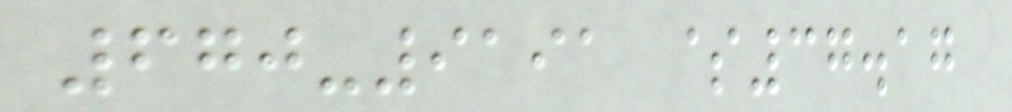670-9191 $37.17
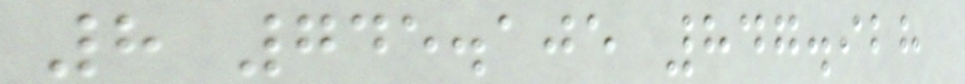8 745.105 847.928
